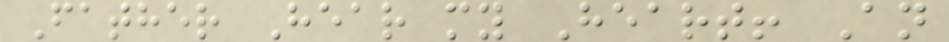Father Hear my Heart! An
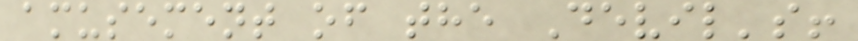amusement of the Devil's!
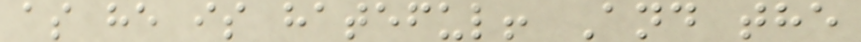as he is hateful! And the
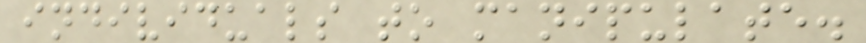individuals to manipulate.
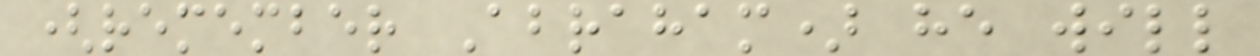(remember Abraham) he will
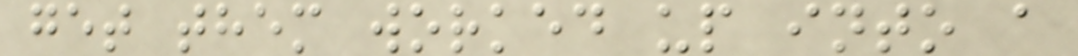get them worked up into a
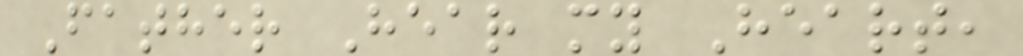Father Hear my Heart,
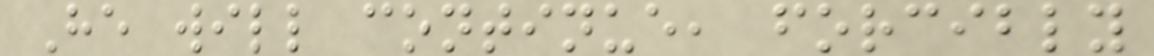He will continue, forcibly
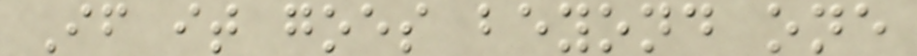If it goes beyond one
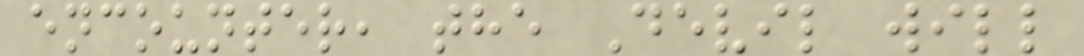encounter, the Devil will
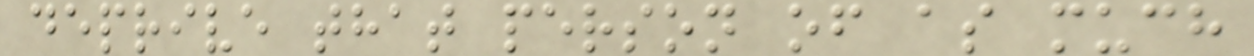deprive that person of as much
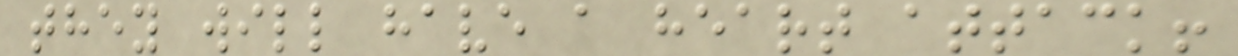they will have a heart attack!
